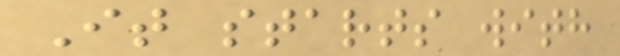It starts with
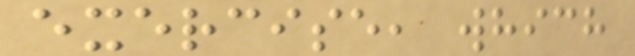exercise, which
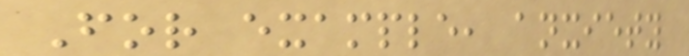For example, anxiety
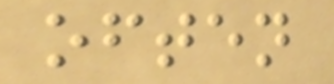often
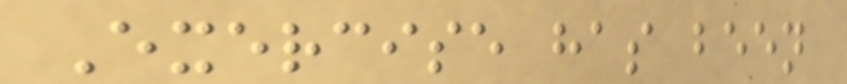Exercise has been
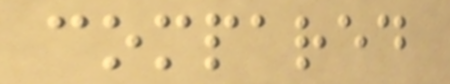compared
